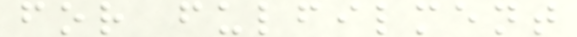for fulfilment
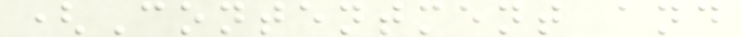(Contentment and
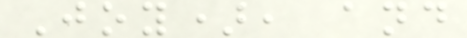Joy), and
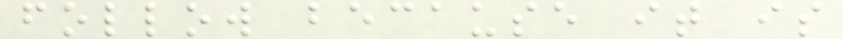follow because it is
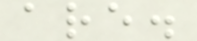are.
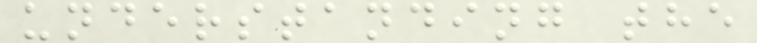understanding the
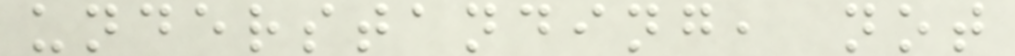understanding, not
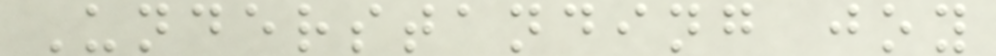Understanding joy
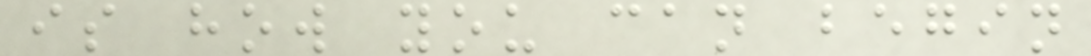is how you can begin
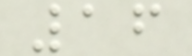16
